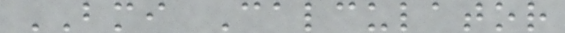BMI Calculator
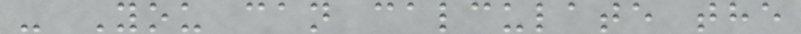- You can calculate the
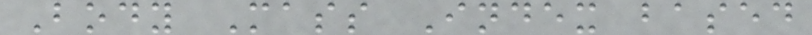Body Mass Index based
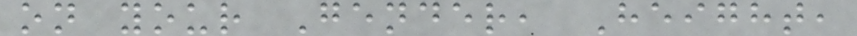on your Gender, Height,
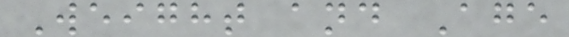Weight and Age
